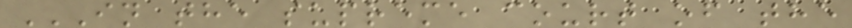IN THE SUPREME COURT OF THE
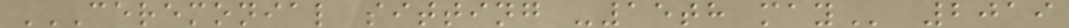CEREMONIAL SITTING -15TH MAY 2019
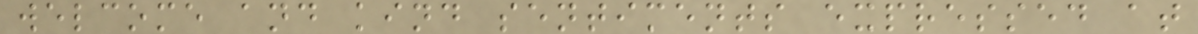welcome and kind sentiments expressed at
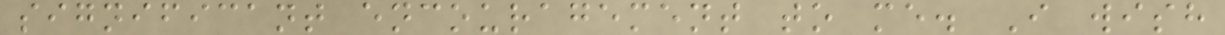significant encouragement to me. I wish
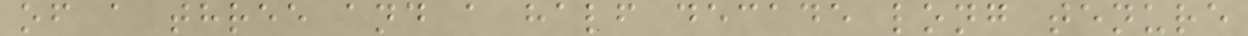of a three and a half decade long tenure
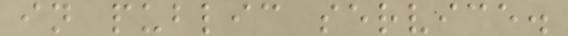in public service.
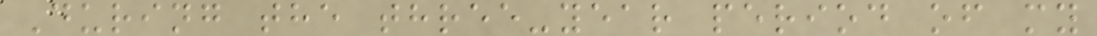During the three-year period of my
